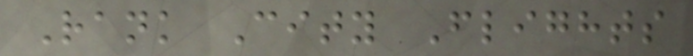Rank City Flights
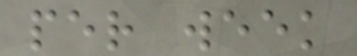per week
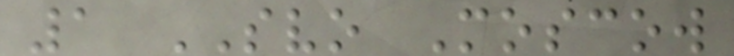1 SVO Moscow
